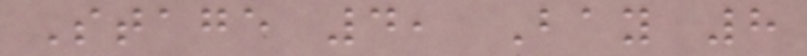Stage 4, Bay 8
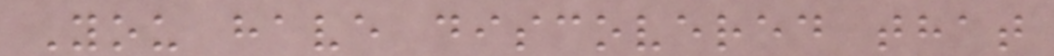You have discovered that
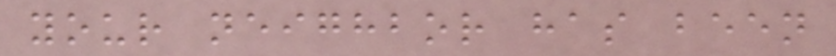your neighbor has been
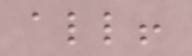all!
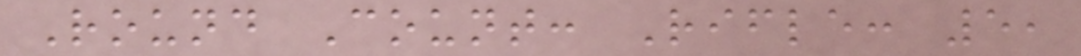Round Count: Rifle: 5,
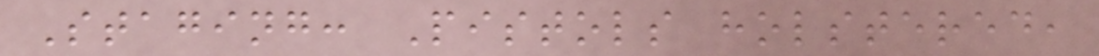Staging: Pistols holstered,
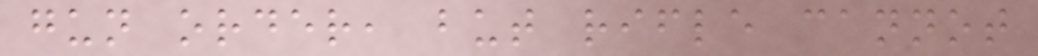gun order, but rifle cannot
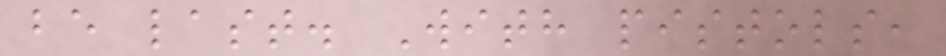be last. With pistols,
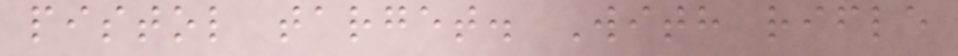pistol target. With rifle
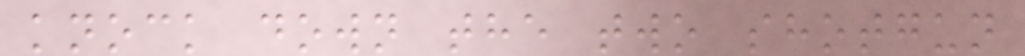knock down the two shotgun
